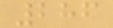286
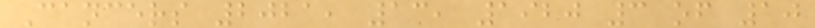Cancers 2021, 13, 1920 3 of 10
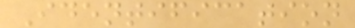Identification
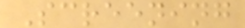Screening
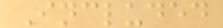Included
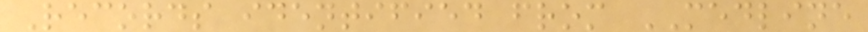Records identified from MEDLINE
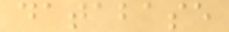database
